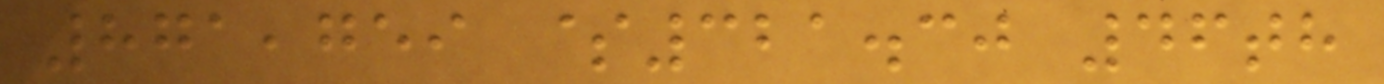871,759 $321.30 46th
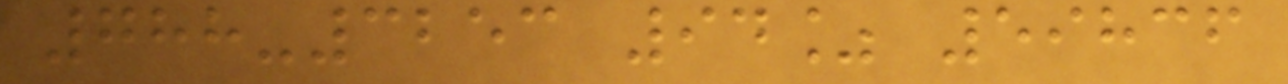788-3253 94% 59836
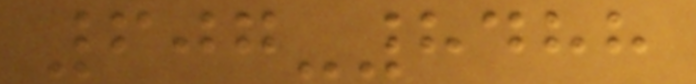607-8488
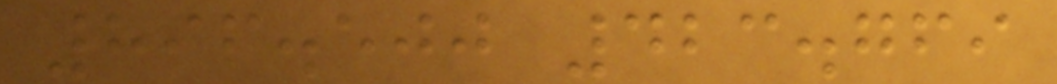896.500 423.769
